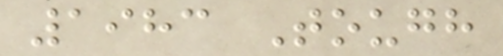1983 Tough
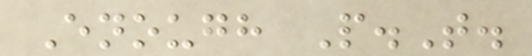Enough P.T.
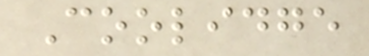Coolidge
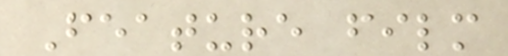Feature film
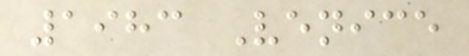1983 Venice
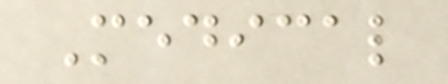Medical
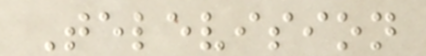Television
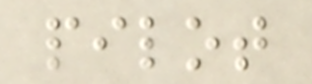pilot
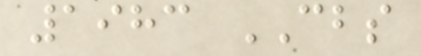1983 CBS
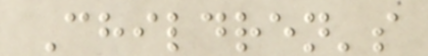Children's
